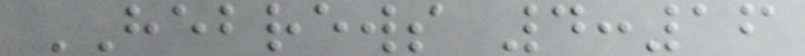HEBREWS 4:16
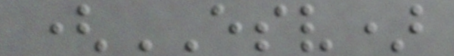(ESV)
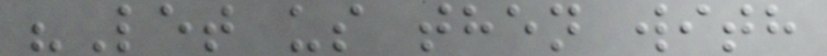"Let us then with
